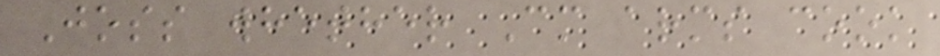Joss whether Cm arms cook
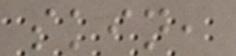skin,
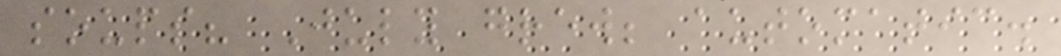soups? July grew; automatic.
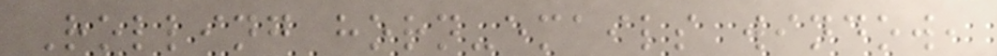Rolling horn-emails window,
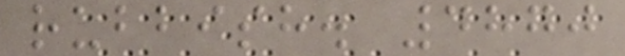rubbish. 4870
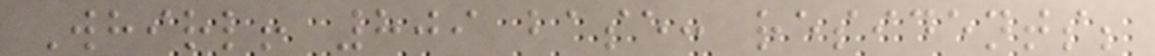Whirl! 809 base: residents;
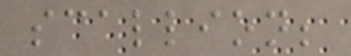scallion;
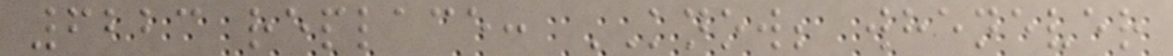6223 replace: KNOW; whenever
